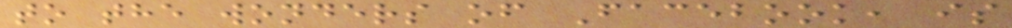to the wonders of Facebook, is
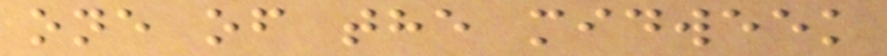one of the midweek
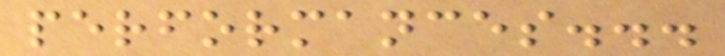performances...
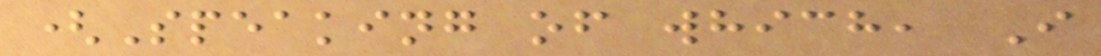(Speaking of which, I
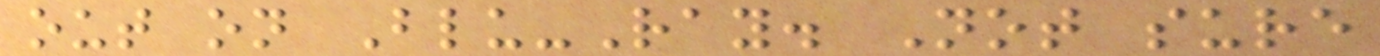out on Blu-Ray. Not sure
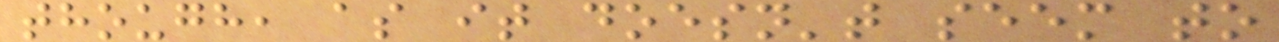though, as it doesn't seem to
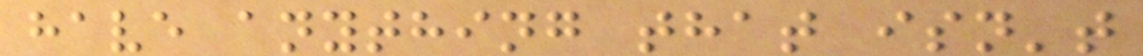have anything that isn't
